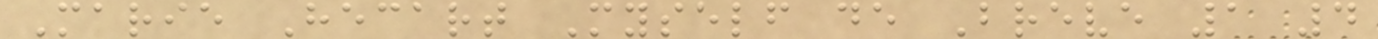Marie Hecart Myself de Breve 1 4
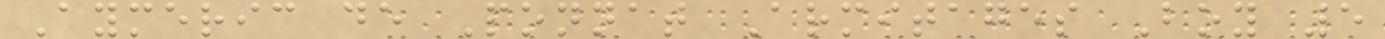Aymeric de Ponnat Armitages Boy 5
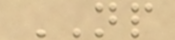NP
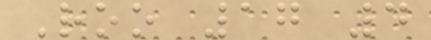Roo 17 4
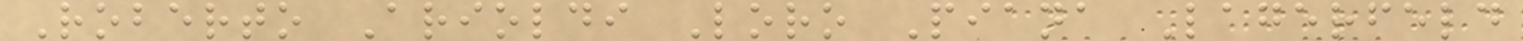Roberto Arioldi Loro Piana Lagerfeld
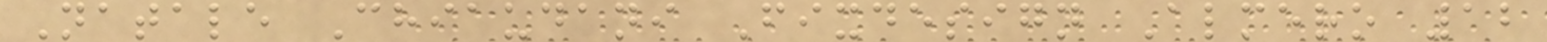Natale Chiaudani Fixdesign Almero 12
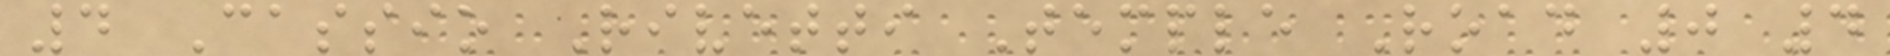4 Cassio Rivetti Temple Road 0 4
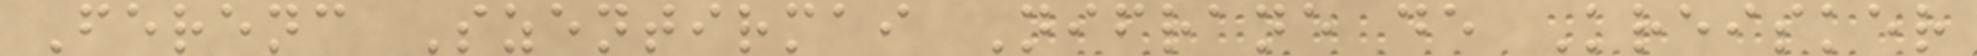Ferenc Szentirmai Nifrane de Kreisker
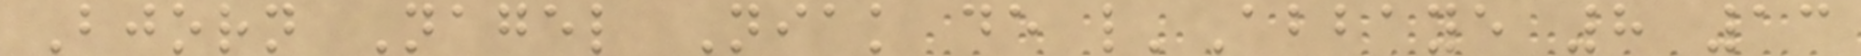Bjorn Nagel Niak de l'Abbaye 8 13
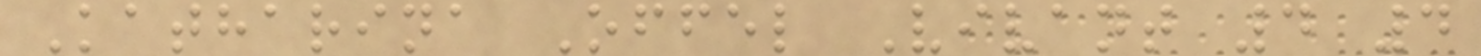Katharina Offel Vivant 4 4
